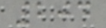204
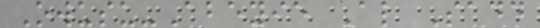Owusu-Abeyie Al Sadd
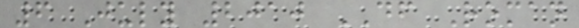6 July 2010 DF Roman
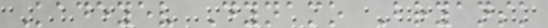Kadeyev Dynamo Bryansk
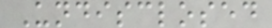Undisclosed
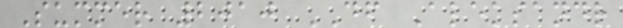Summer 2010 DF Aleksandr
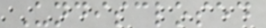Undisclosed
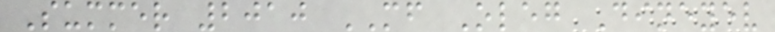Summer 2010 MF Oleg Dineyev
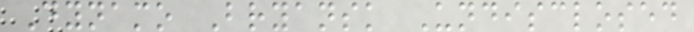Dynamo Bryansk Undisclosed
